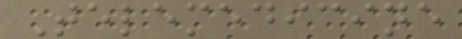Telemedicine
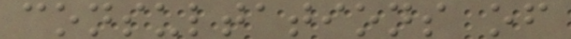consultations of
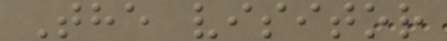The visitor
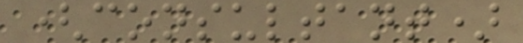(consultant)
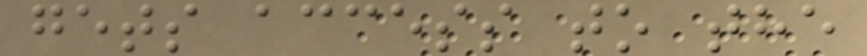gets access to the
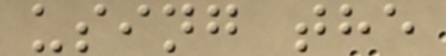using the
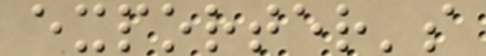exporter's
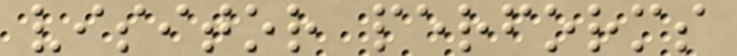visitor performs
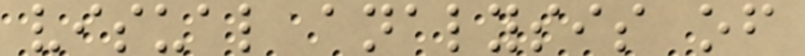visual analysis of
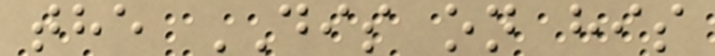the DIS on his
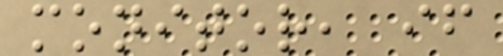monitor, if
